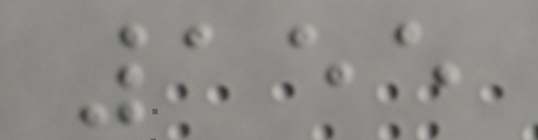155
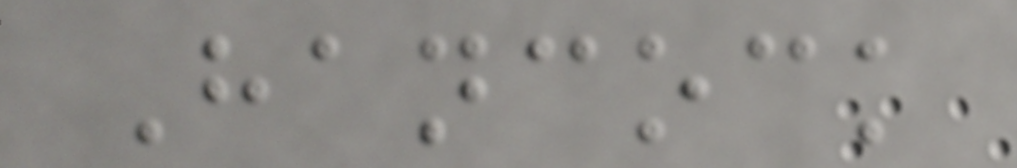Hancock
